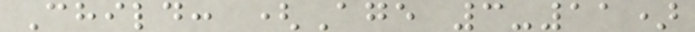Child: (Age 3-11)
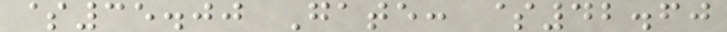$35.00 Gate: $42.60
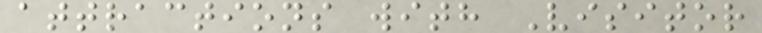attractions with Visitor
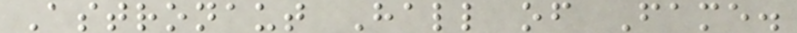Astronaut Hall of Fame.
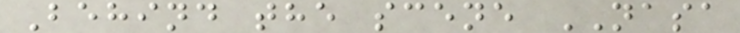Behind the scene NASA
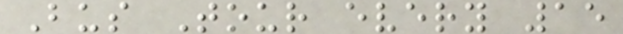Bus Tour every 15
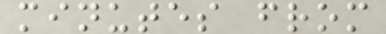minutes from
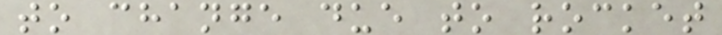to change due to rocket
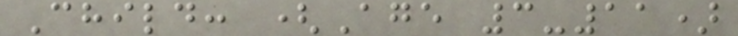Child: (Age 3-11)
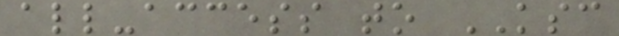all-access to KSC
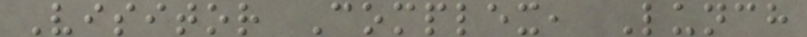Visitor Complex, Lunch
